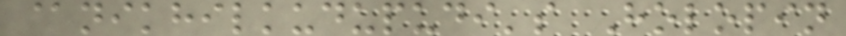@nikhilkudupudi's Holopin
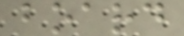board
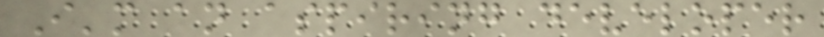I'm an aspiring developer
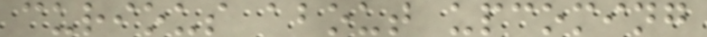curious about upcoming
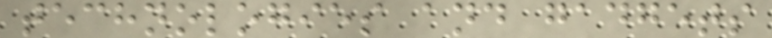technologies and gadgets
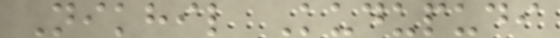Nikhil Kudupudi
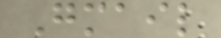Gmail
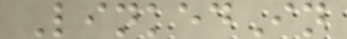LinkedIn
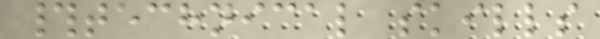#technical skills
